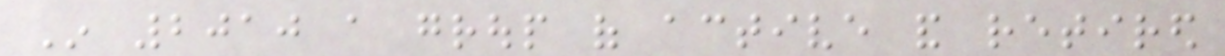In 2010 a group of active and retired
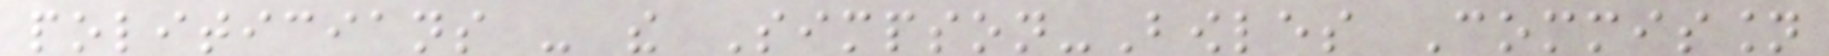politicians - the Simpson-Bowles Commission
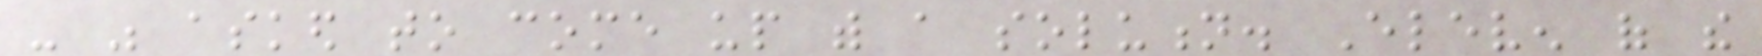- was asked to come up with a solution. Eleven of the
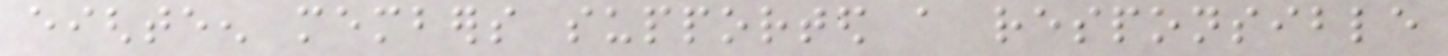eighteen members supported a responsible
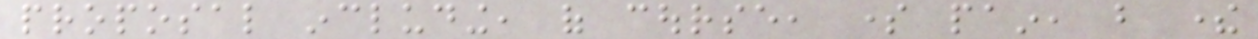proposal including, of course, some pain, but there
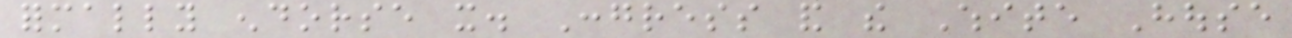formally endorse it. Congress and the White House
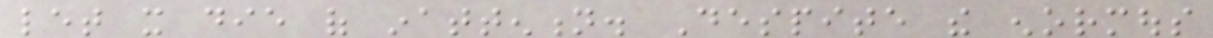let it die of inattention. Despite the enormous
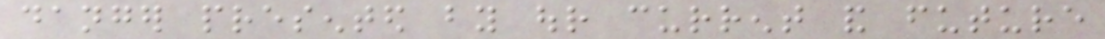danger presented by our current and future
